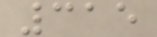315
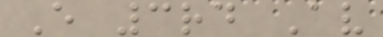E 3rd Av
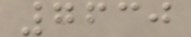7630
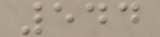544
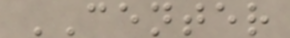CENTER
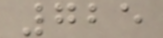725
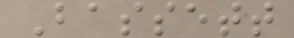Bassett
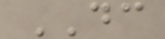DC
